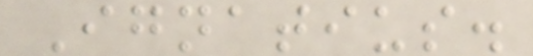Ignatius.
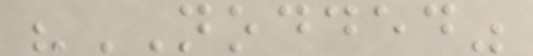"NODDED"
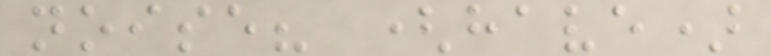noise? (have)
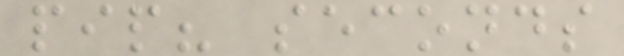pip? seconds
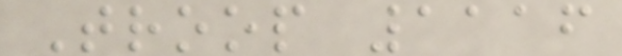Troop 1116
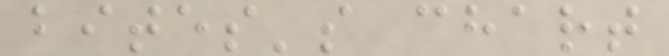bites's chart
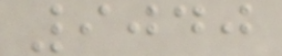9040
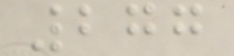277
